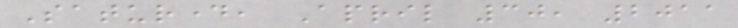Saturday, April 30, 2011
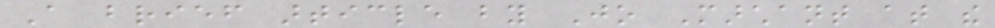A brief article by Jo Marchant at the
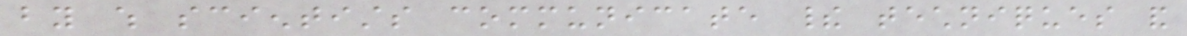by which scientists communicate their techniques and
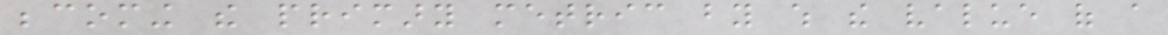becoming the primary metric by which the value of a
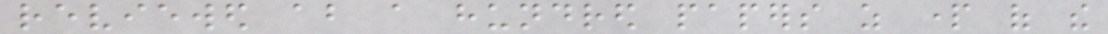reviewed about a hundred papers as part of the
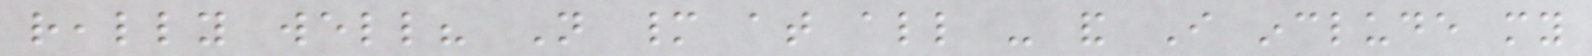really well? Not many at all - and I include my
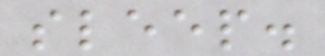sleep.
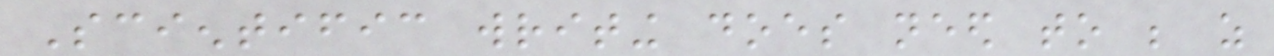Scientific writing does need to be as
